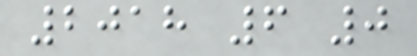2018 6 0
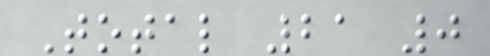Total 21 0
